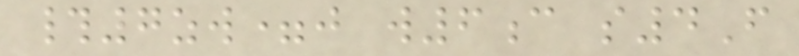#7zw=j w6c s4F
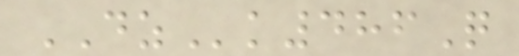DZk486Q
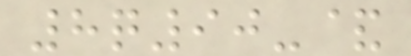8q90-&
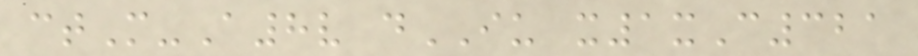ctM-A8v dIU x1xC321
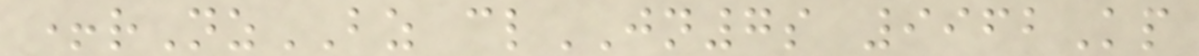+rNzBZ clJN7s 9962Kp
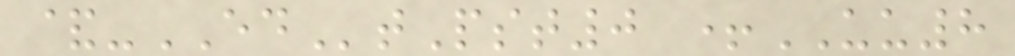&-EDtPst0 +UU8
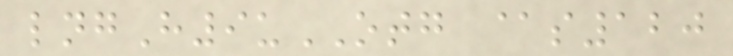lngH9uOTG @s120
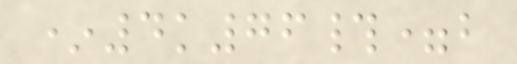*4k76#=b
